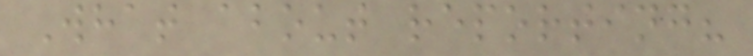What about reporting?
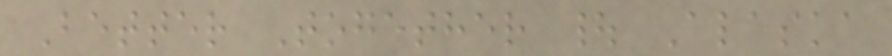Better Together | Alaska
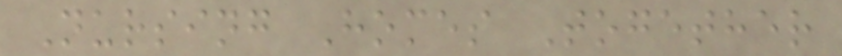Nursing Homes Together
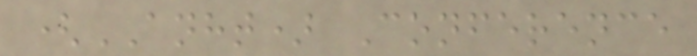(ANHT) Conference
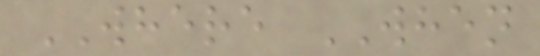WHERE WHEN
